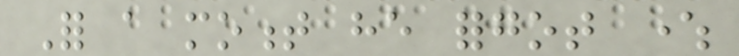For a moment he forgot where
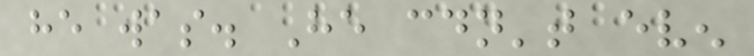he was. He couldn't even
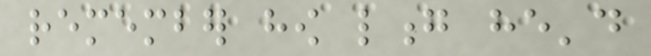remember how long he'd
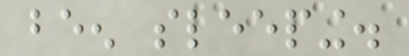been sleeping.
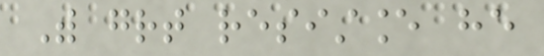With great resistance he
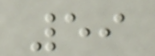59
